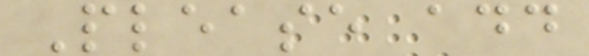Please add
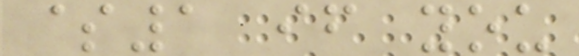$1 if you
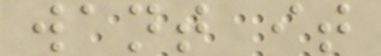want it
